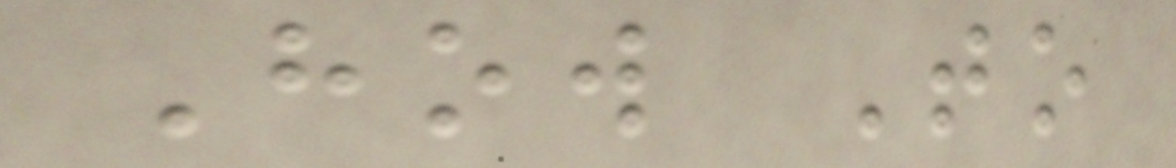How To
